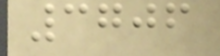3706
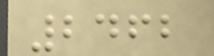2462
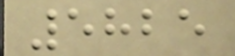5825
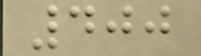400
